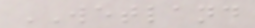WETLAND
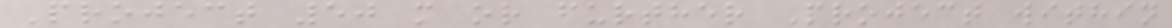Project 50 m or further Project within
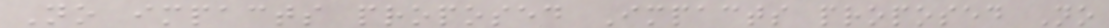No impacts proposed Impacts proposed No
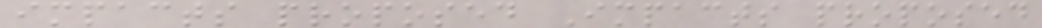impacts proposed Impacts proposed
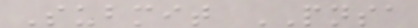Submit PNSA
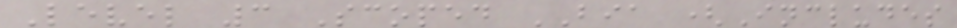Level 3 Scoped BIA (Includes
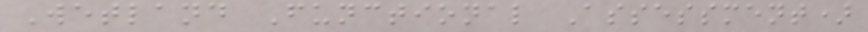Wetland Functional Assessment)
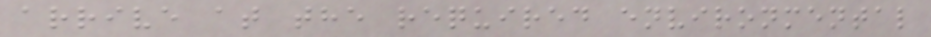arrive at the required environmental
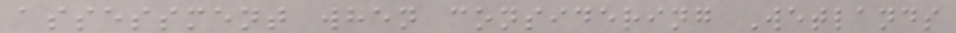assessment when considering Wetlands
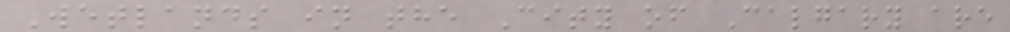Wetlands in the City of Calgary are
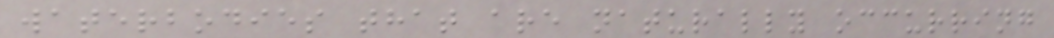waterbodies that are naturally occurring
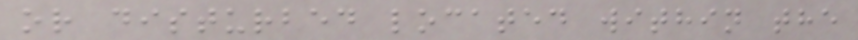or disturbed located within the
